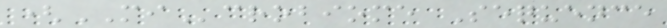(MIcrobiome Sequence
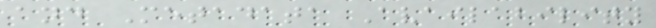and Metadata Availability
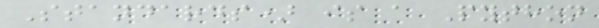Standards) is a Python
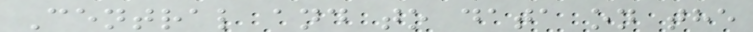Central and to data on the
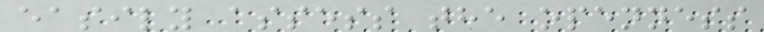easily assess the openness
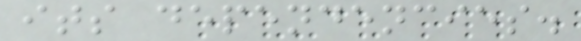its dependencies.
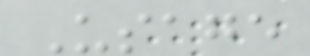Usage
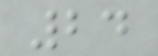24
